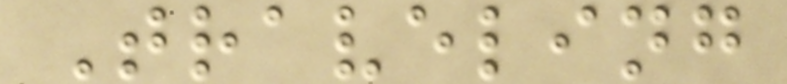Traveling
